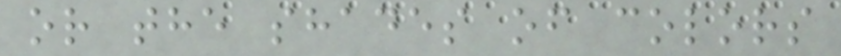or the shades of colors
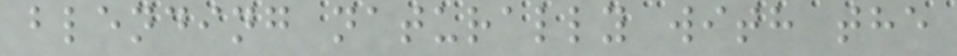blending naturally with the
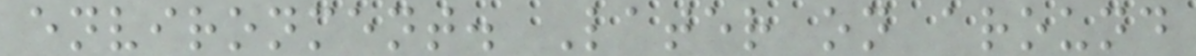environment. Later on around
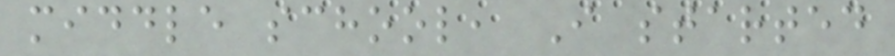middle school, I started
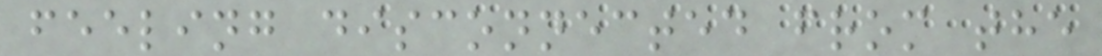feeling disconnected from the
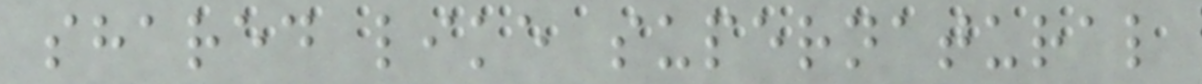shared like supernatural
